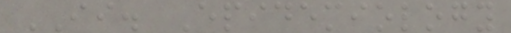II. Epidemiology
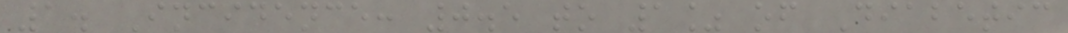1. Incidence: 0.5 to 1% of Diabetic
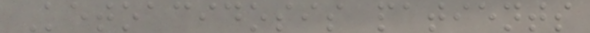Ketoacidosis patients
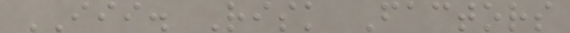III. Risk Factors
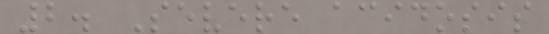2. Severe acidosis
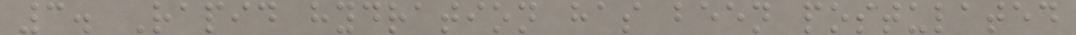3. Rapid hydration has been postulated
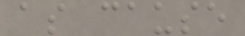as cause
